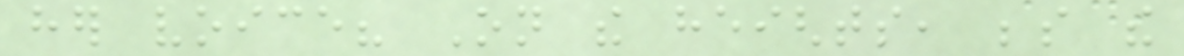her voice? On the heights, beside the
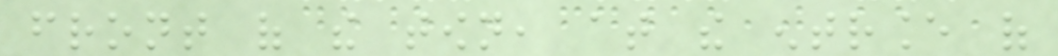front of the town, at the entrance of
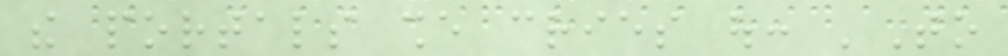the portals she cries out: 'To
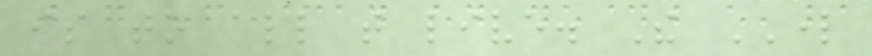is to all that live. The LORD
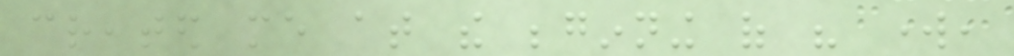created me at the beginning of his work,
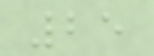25
